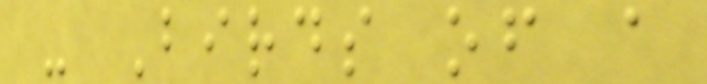- Birds of a
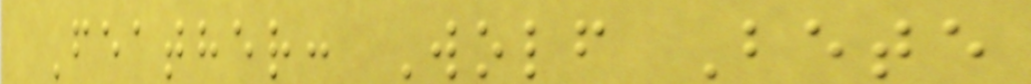Feather: Wolf Bete
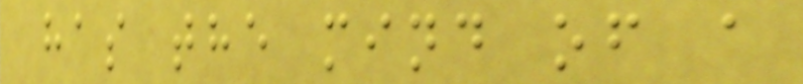has the mind of a
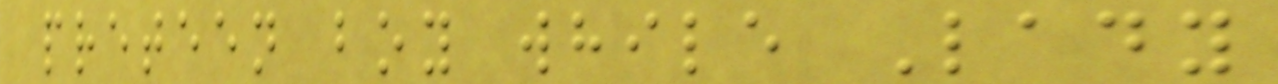preteen boy while Lady
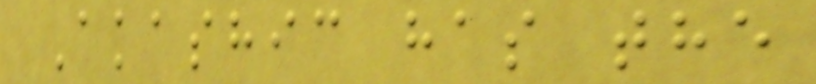Akashic has the
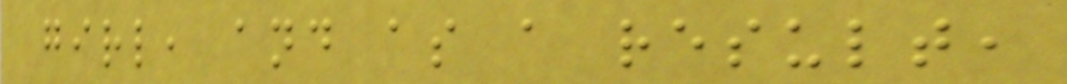girl, and as a result,
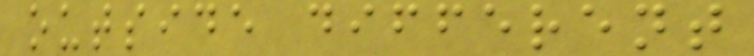outside different
